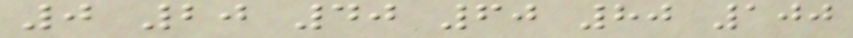0 20 40 60 80 100
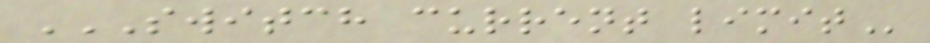SWITCH CURRENT LIMIT
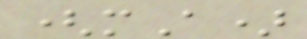(mA)
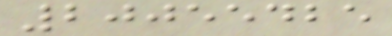20055425
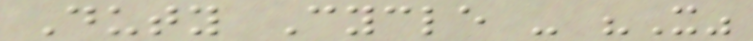Duty Cycle - "X"
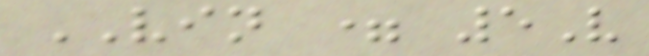VIN = 5V
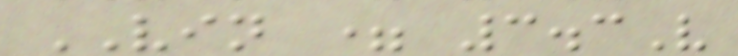VIN = 3.3V
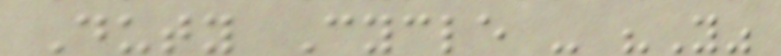Duty Cycle - "Y"
